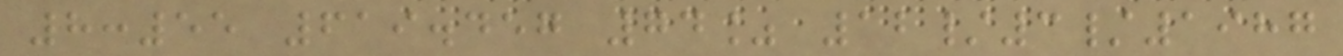8:55 619.457 74% 12/3/1987
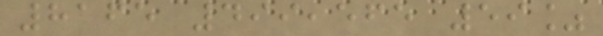8165 499,565 59%
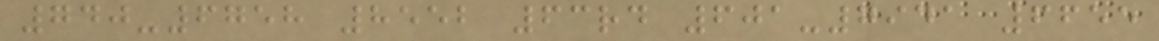740-6758 8552 63rd 601-7941 6655
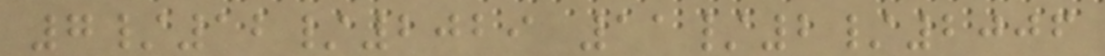7/12/2029 11/2/2006
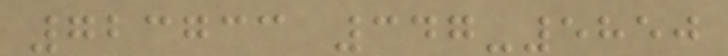723733 347-5850
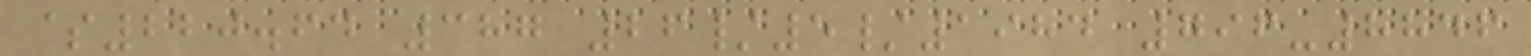$220.64 387 26/5/1984 796-8846
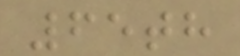65th
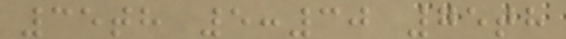35th 5:30 75th
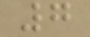7
